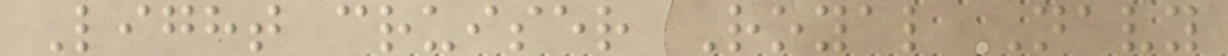Light cruiser Royal Navy
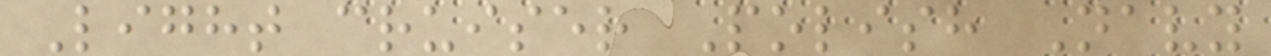Light cruiser Polish Navy
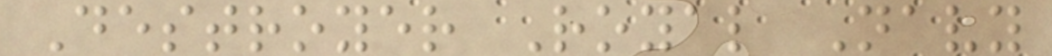Destroyer Royal Navy
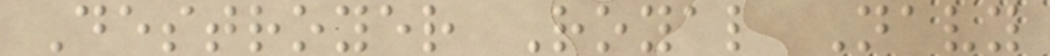Destroyer Royal Navy
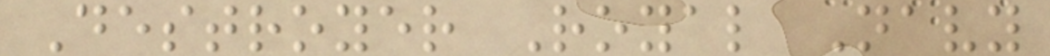Destroyer Royal Navy
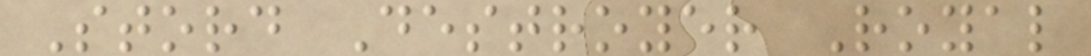Stord Destroyer Royal
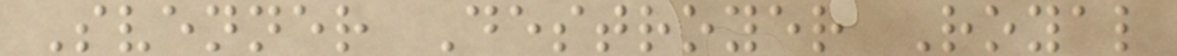Svenner Destroyer Royal
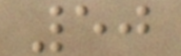50
